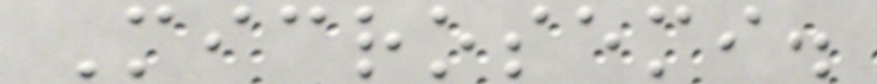Microsemi.
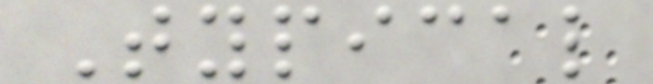Typical
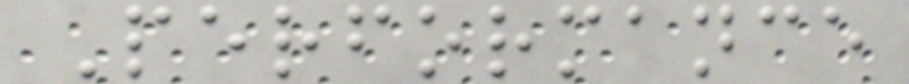Performance
